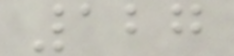127
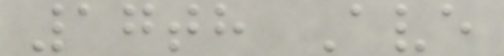17th Ave
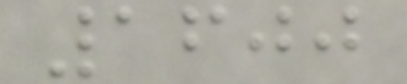1600
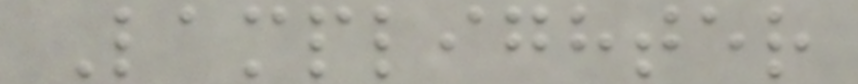Lamplighter
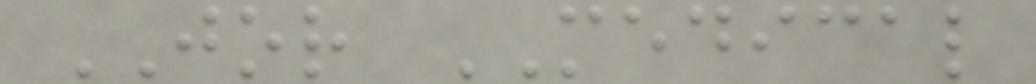JOR MEDICAL
